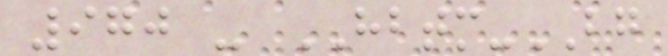970 - HBTM-BG
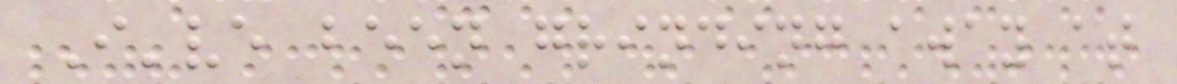I've been grinding away at
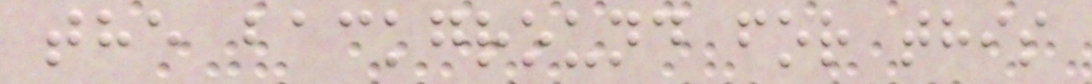the background for this
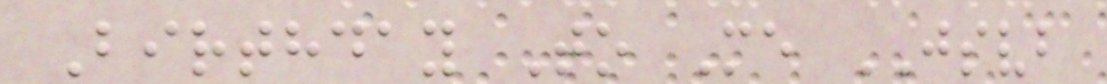Birthday To Me JSVB
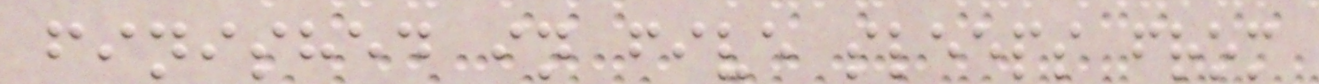finished in five sleeps from
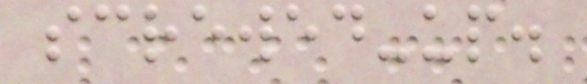screwed-up.
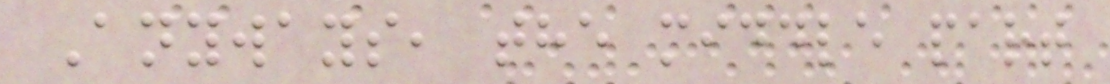Anyways, the middle part
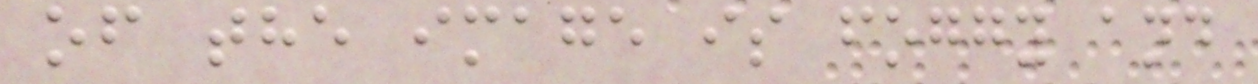of the image is foggy and
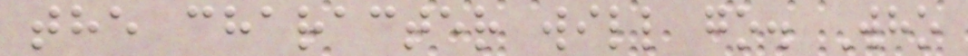the character will go. Who
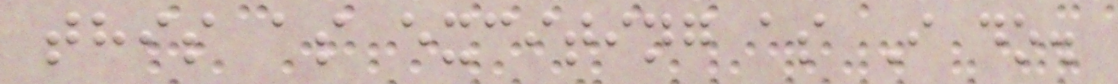this as exciting as I do.
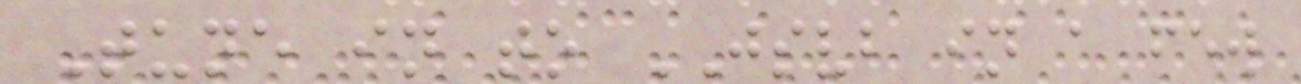Tune in to JSVB in a few
